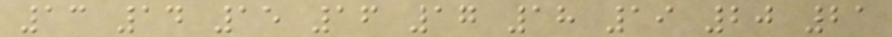13 14 15 16 17 18 19 20 21
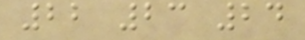22 23 24
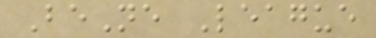BeNe League
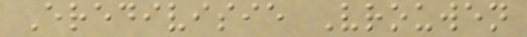Eredivisie Vrouwen
